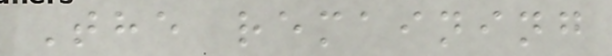The remaining
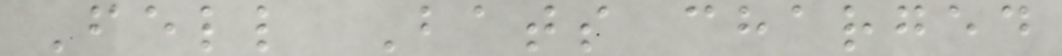Fell Bats charged
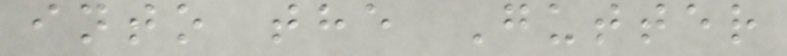into the Gutter
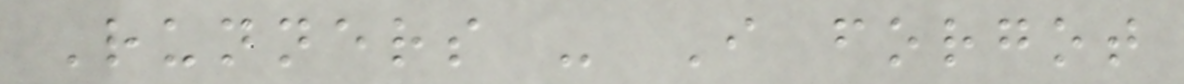Runners - I forgot
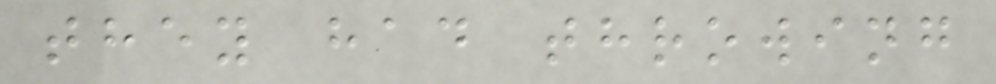they had throwing
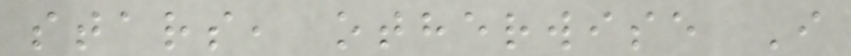stars, otherwise I
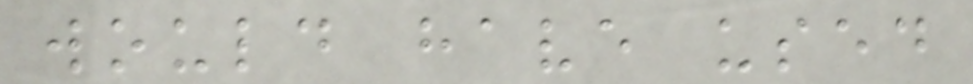would have used
